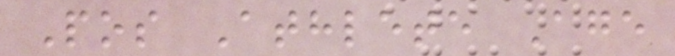Pos Athlete Age
